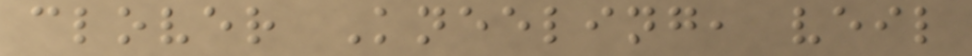clover Kneeling, veil
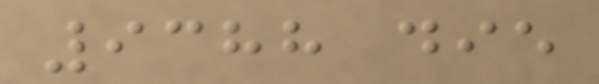9388 die
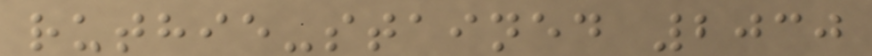ruthie-stained 2030
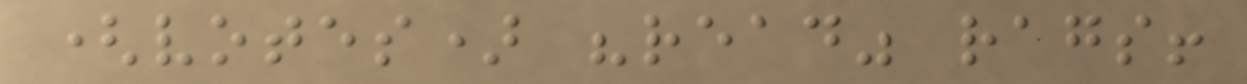(votes) "read" rags!
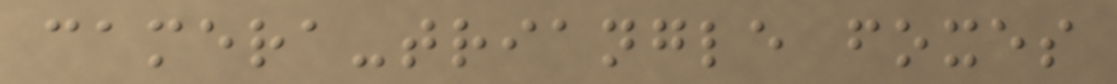camera-triangle foxes
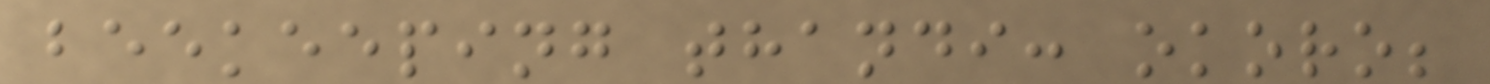beekeeping thandi: okoro;
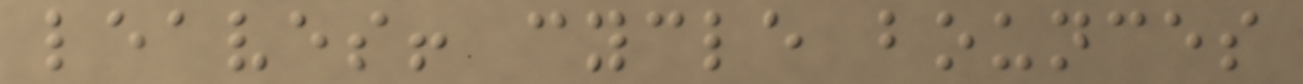leaves! cycle bounces
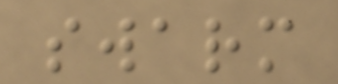swarm
